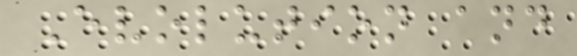Evolution and
